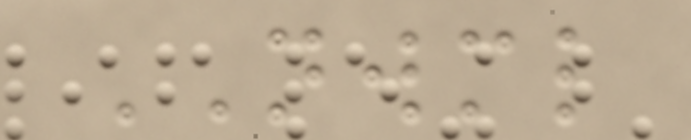NWML
